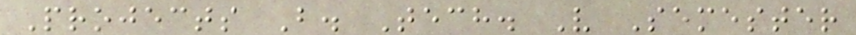Projects B. Tech. V Semester
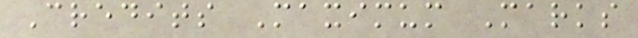Credits Maximum Marks
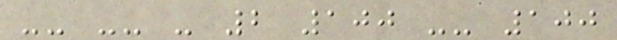-- -- - 2 100 -- 100
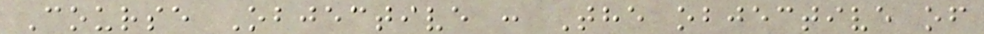Course Objective : The objective of
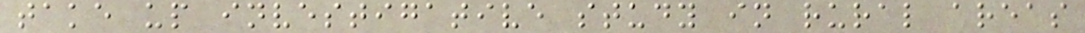take up investigative study in rural areas
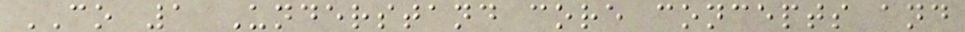CO 1 Understand core concepts and
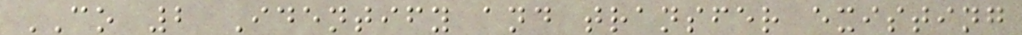CO 2 Identify and transfer existing
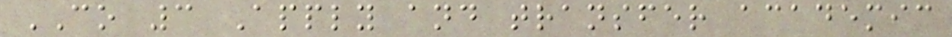CO 3 Apply and transfer academic
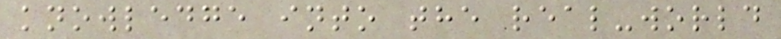knowledge into the real-world
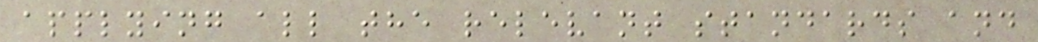applying all the relevant standards and
